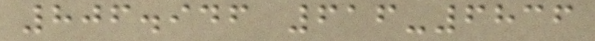806.946 616-6836
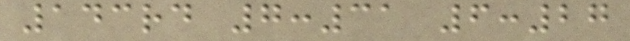143rd 7:31 6:27
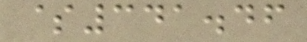$341.46
